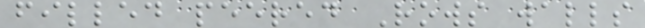filled peered Rows walls
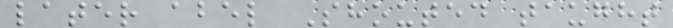later abel Shouted taught
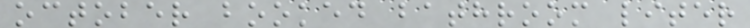october booked bathroom liter
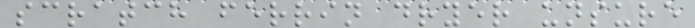scratch ferrin dryer unsure
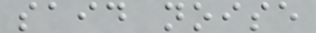said noise
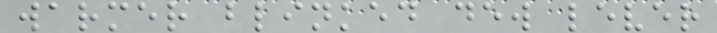warmer blinked dew lever
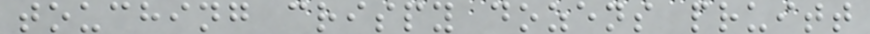touching crispy dozens pruitt
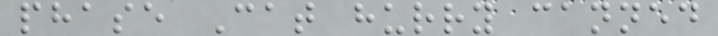phase Cat hurry canned
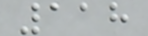118
